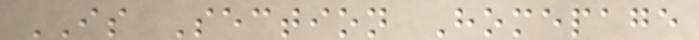IS Section Homepage
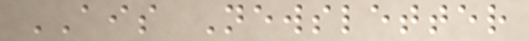AIS Newsletter
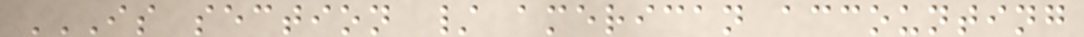IS SECTION / AMERICAN ACCOUNTING
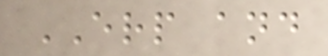ERP and
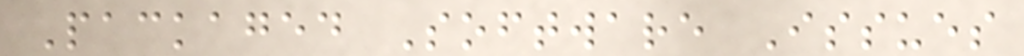Packaged Software Issues
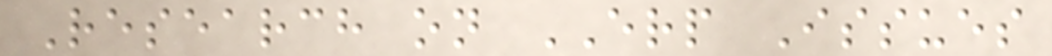Research on ERP Issues
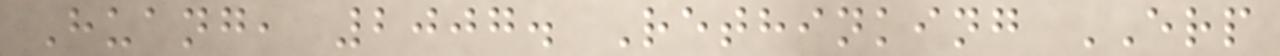Huang, 2007. Rethinking ERP
